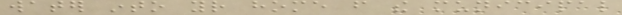water into your home from the municipal
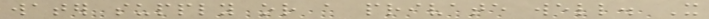water supply or a private well. It
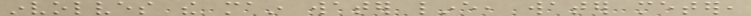involves the main water line, water meter,
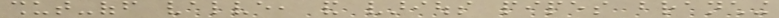shut-off valve, and various pipes branching
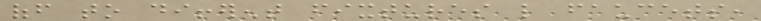off to different fixtures like faucets,
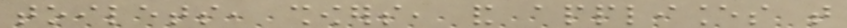toilets, showers, and appliances that
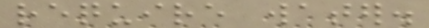require water.
